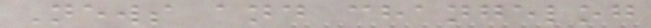News and changelog
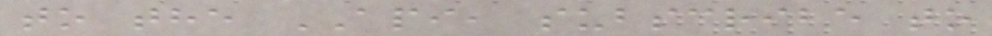to the API, subscribe to
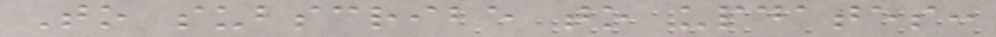To subscribe to updates:
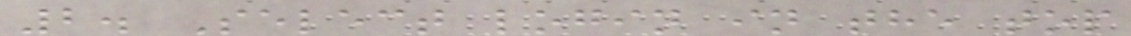2. Select login in the top
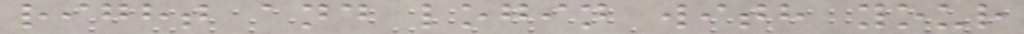right and login with your
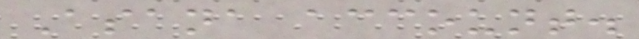Asana account.
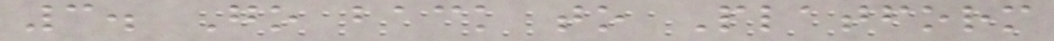3. Go back to Platform
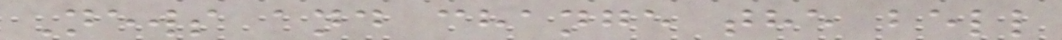News and change the bell
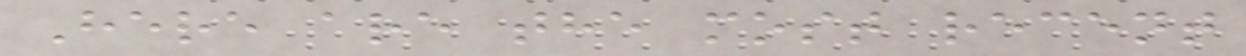Here are the most recent
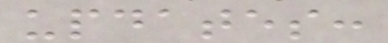updates:
